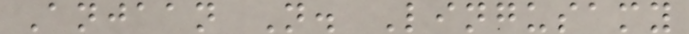Anjaan N. Lingusamy
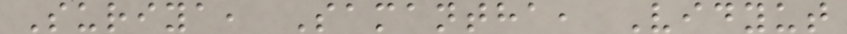Suriya, Samantha, Vidyut
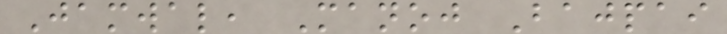Jamwal, Manoj Bajpai
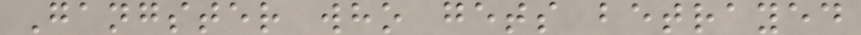Gangster who gets betrayed
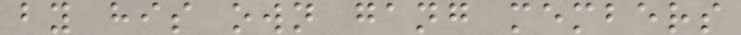by his own gang members
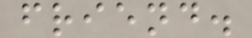friend.
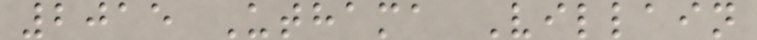2015 Uthama Villain
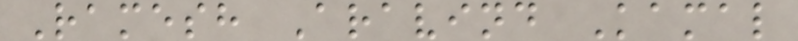Ramesh Aravind Kamal
